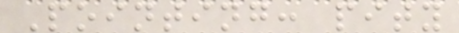Pointing: pity
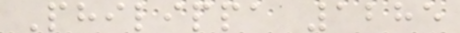Philippa 1285
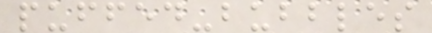puffed-bubbles
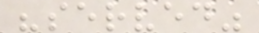"served"
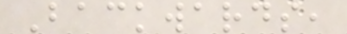Backwards,
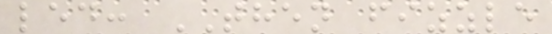led: THEN fizzle
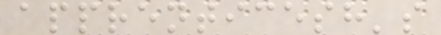apprenticesh's
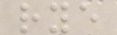rye
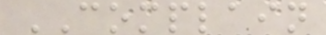COMPLAIN
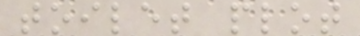toilet plot
